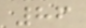86
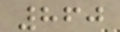860
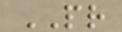PR
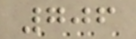706
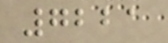7221
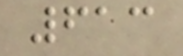613
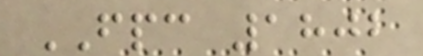FPC 1802
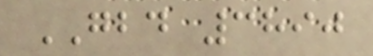GBD 3890
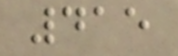415
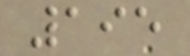195
